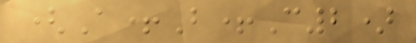(A+B+C2)
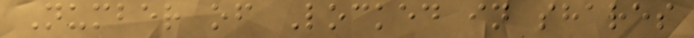Number of Locked in shares
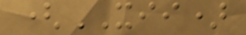(XII)
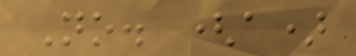No. (a)
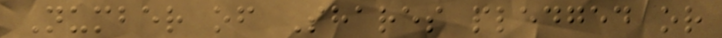Number of Shares pledged or
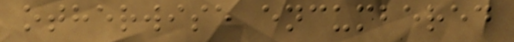otherwise encumbered
